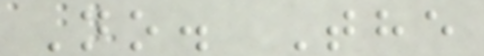No. The
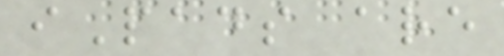iPads are
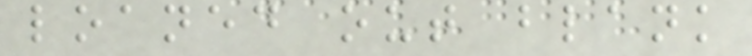loaned out blank
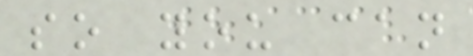so you can
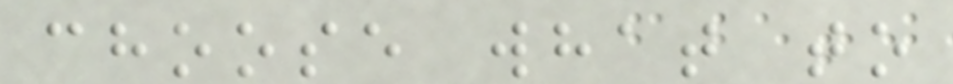choose what to
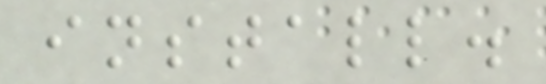install.
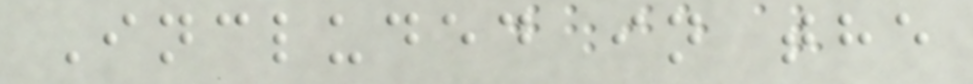Included in the
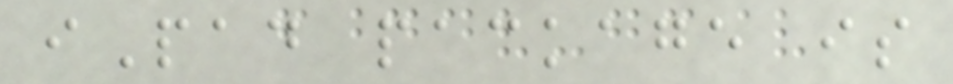iPad package is
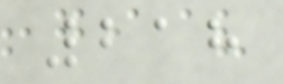218
